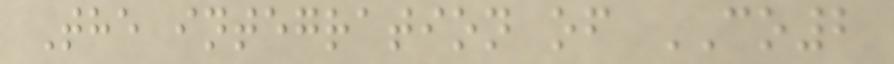The integration of CO2
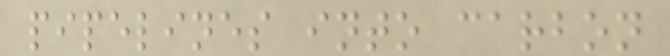pipelines into carbon
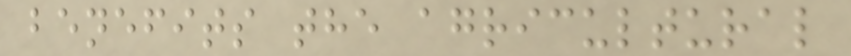benefits the agricultural
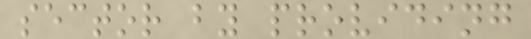sector by providing
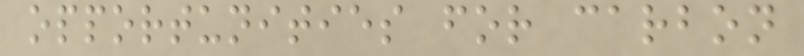opportunities for carbon
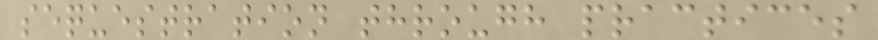sequestration through practices
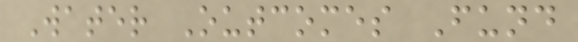Water Outcomes Fund
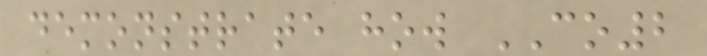demonstrate how CO2
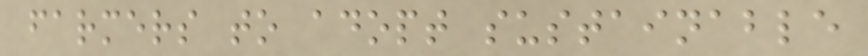farmers to adopt sustainable
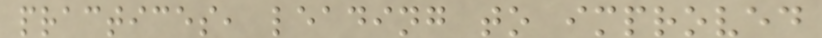practices, leading to improved
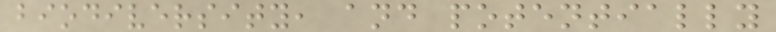biodiversity, and potentially
